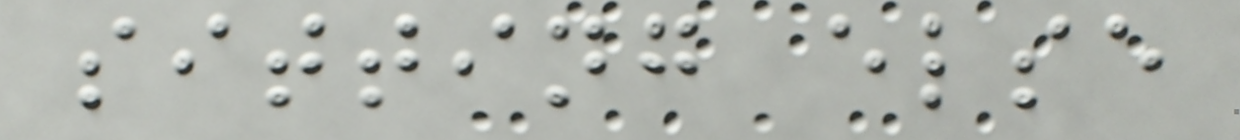sitting else
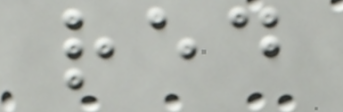red
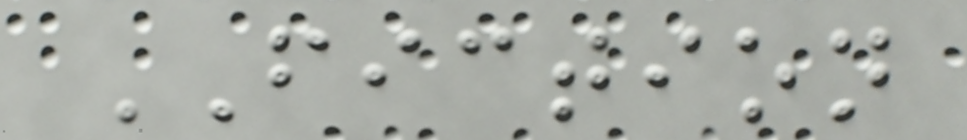FICTION
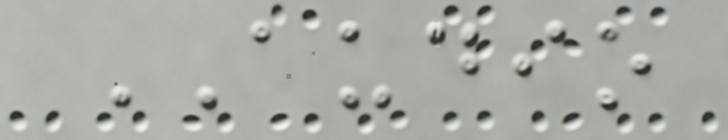AUDIO
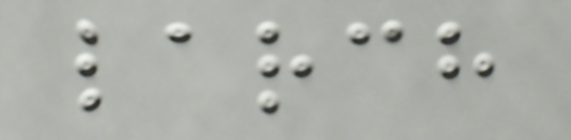larch
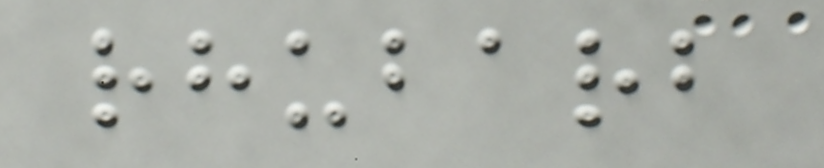rhubarb
